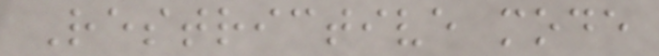Restrictive mode
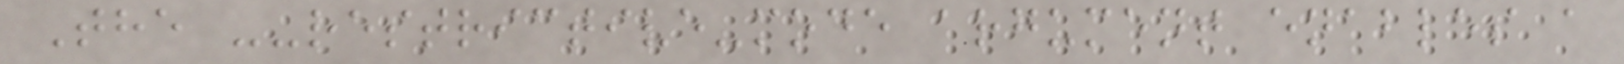The --restrictive-mode argument enables a
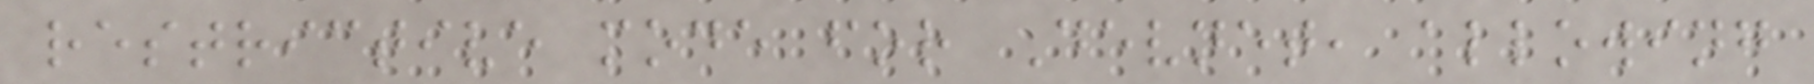restrictive mode for Devnet, allowing
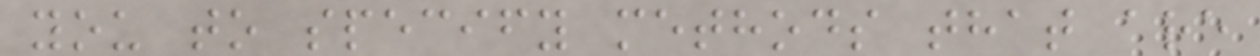you to specify methods that are
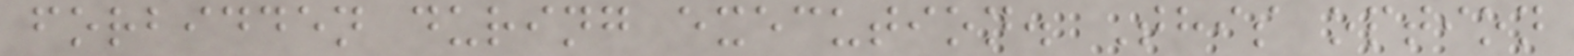forbidden during execution. This option
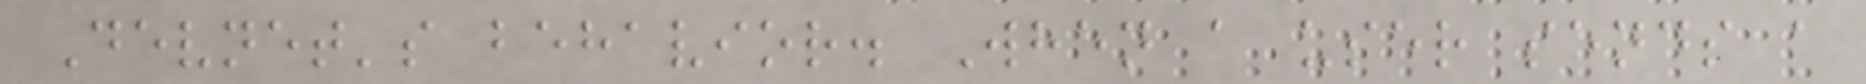Devnet's behavior. When a user sends a
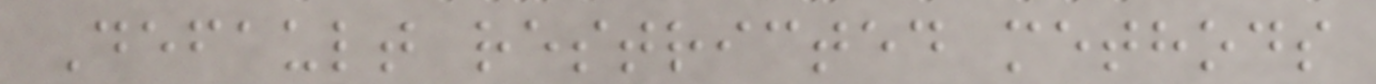Default restricted methods
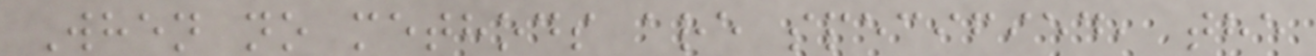When no methods are specified, the
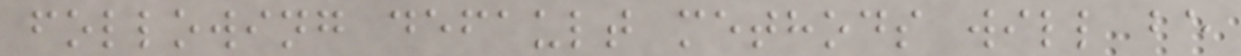following default methods will be
